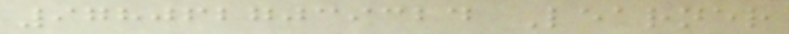9780627039324 Learner
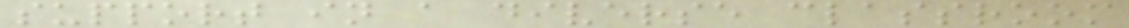support in a diverse classroom
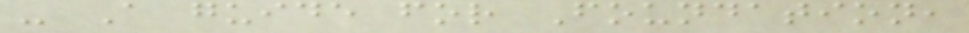- A guide for Foundation,
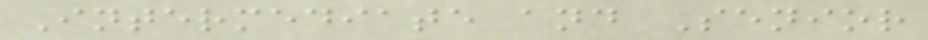Intermediate and Senior
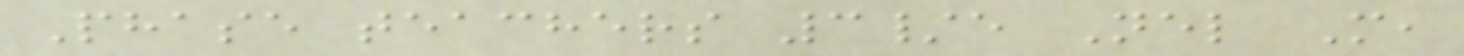Phase teachers 3/e Nel M,
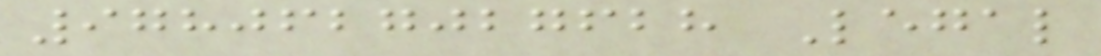9780627027628 Legal
